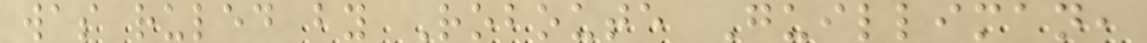was ruled by Roboute Guilliman,
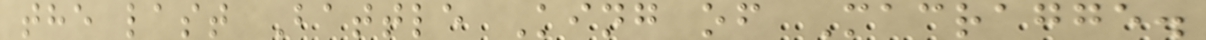the last Battle King of Macragge.
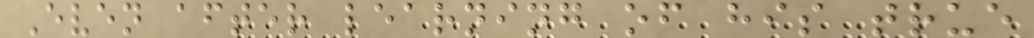Even after learning of his true
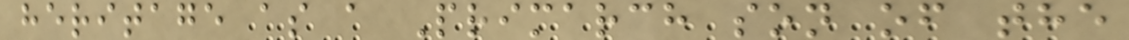heritage as a Primarch son of the
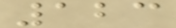123
